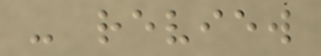- review
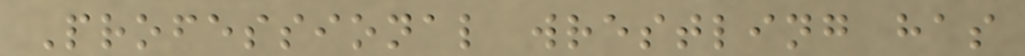Professional wrestling has
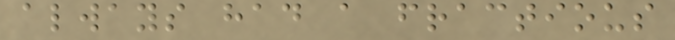always had a fractious
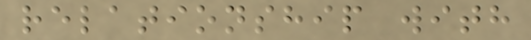relationship with
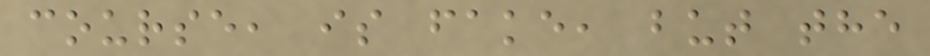course, is fake, but the
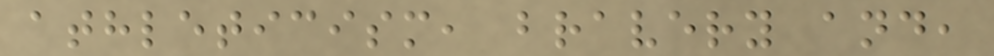athleticism, bravery and,
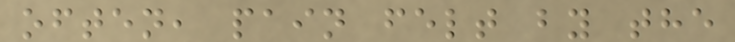often, pain felt by the
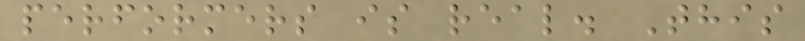performers is real. This
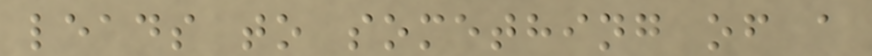leads to something of a
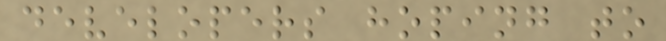developers hoping to
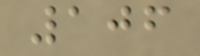106
